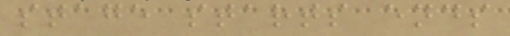stage starts ends
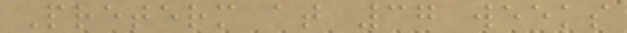Preterm at 37 weeks
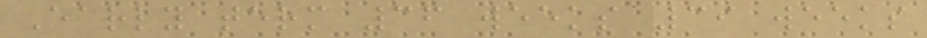Early term 36 weeks 39 weeks
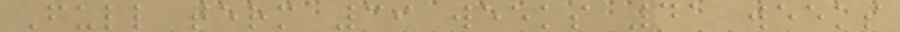Full term 39 weeks 41 weeks
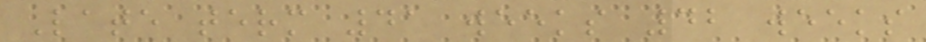Late term 41 weeks 42 weeks
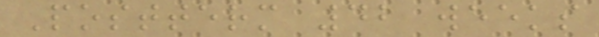Postterm 42 weeks
